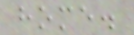home.
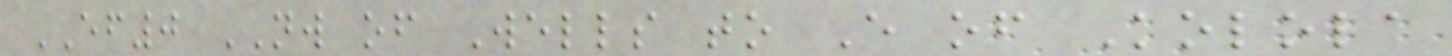EF0 NW of Wells to E of Kolola
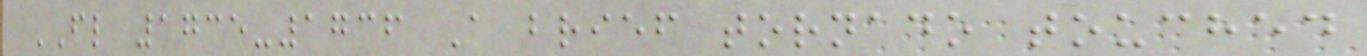FL 1735-1736 A brief tornado touched
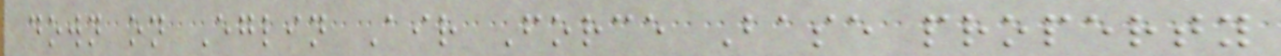down on Eglin Air Force Base property
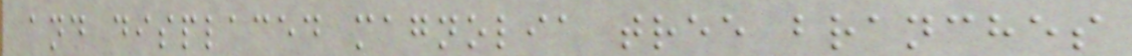and displaced magnolia tree branches
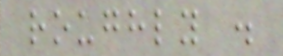roughly .
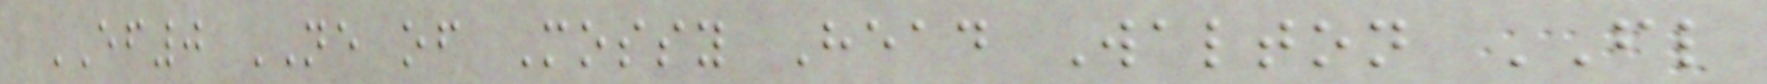EF0 NE of Mossy Head Walton FL
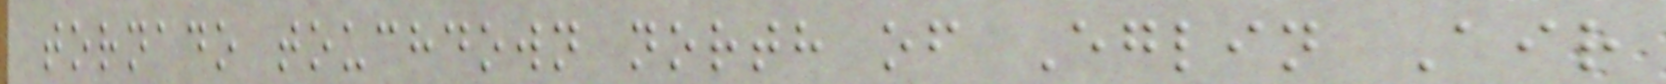tornado touchdown north of Eglin Air
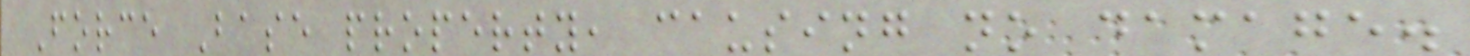Force Base property, causing no damage.
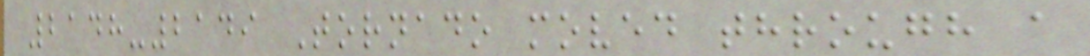2148-2149 Tornado moved through a
